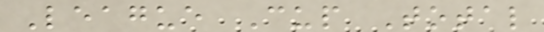League Cup Total
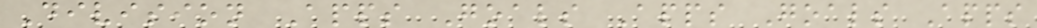Division Apps Goals Apps Goals Apps
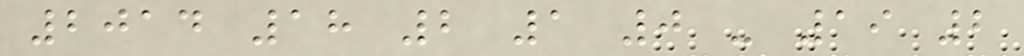2014 18 2 1 0 - 19 2
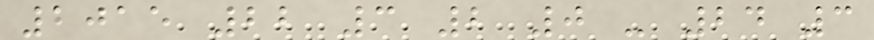2015 22 3 2 0 - 24 3
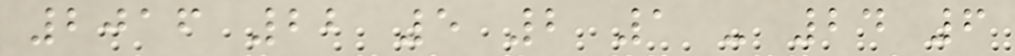2016 22 5 2 1 - 24 6
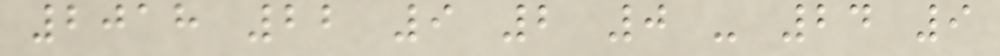2018 22 9 2 0 - 24 9
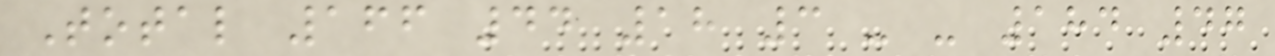Total 166 44 18 3 - - 184 47
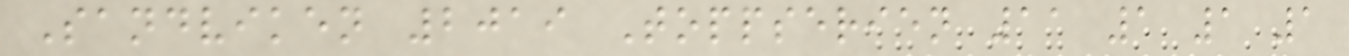Sandviken 2019 Toppserien 11 1 1 1
